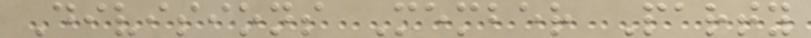Divisions Member Party
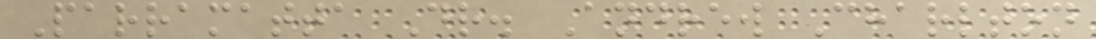Parramatta Dr. Andrew Charlton
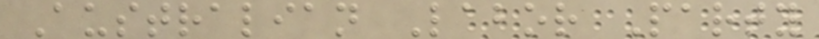Australian Labor Party
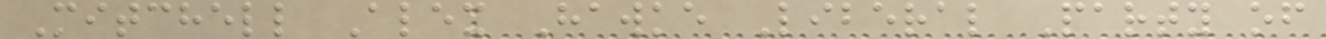Mitchell Alex Hawke Liberal Party of
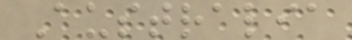Australia
